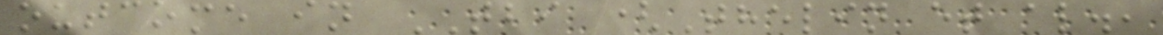outcome in TBI (Thelin et al.,
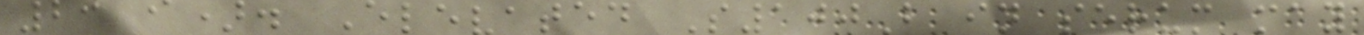2019). Elevated S100B in serum may
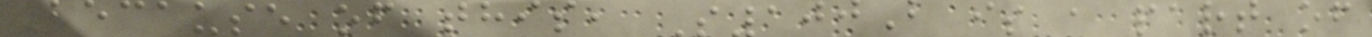Because of this, S100B is a part of
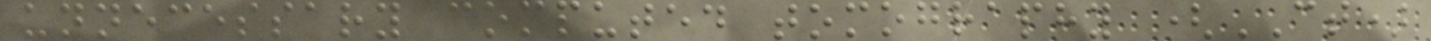unnecessary computed tomography (CT)
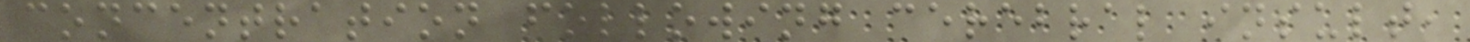concentration following cerebral insult,
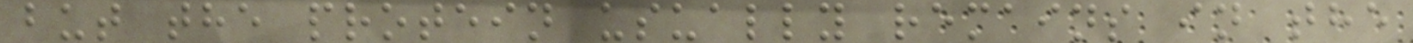but the protein usually remains in the
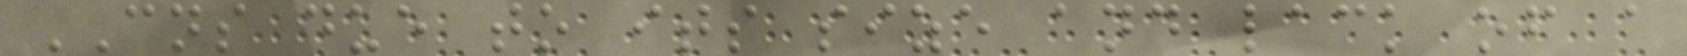CNS due to its size and lack of a
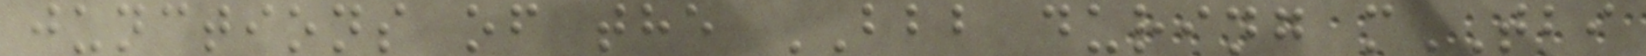junctions of the BBB during mTBI
